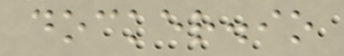docker.io
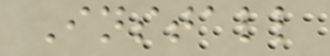Install
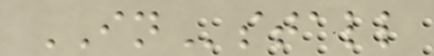INstall
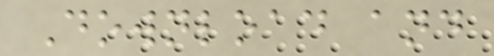Download and
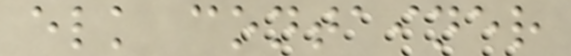elk container
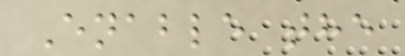Enable the
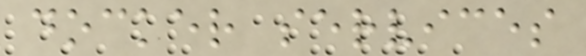docker services
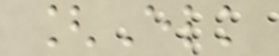[Elk
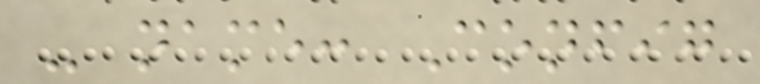- name: Config
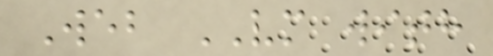Web VM with
